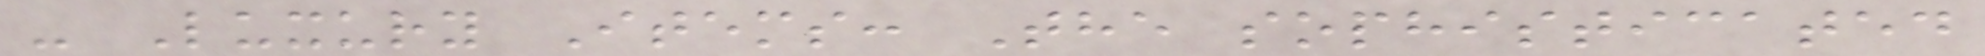- Luxury Items: The sophisticated
